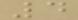4
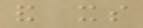and its
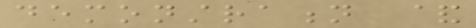demonstration &
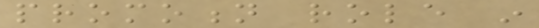promotion role in
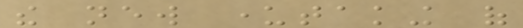the new undertaking of
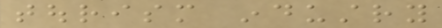tourism industry
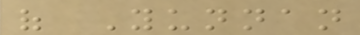of Yunnan
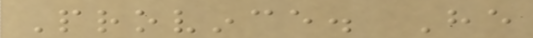Province. He
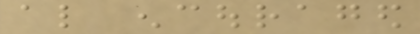also encouraged
